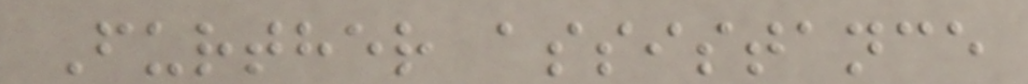Further assistance
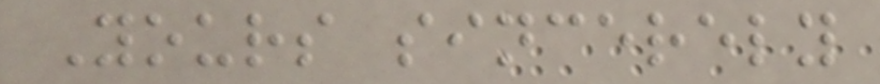Yours sincerely
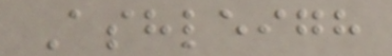Ashleigh
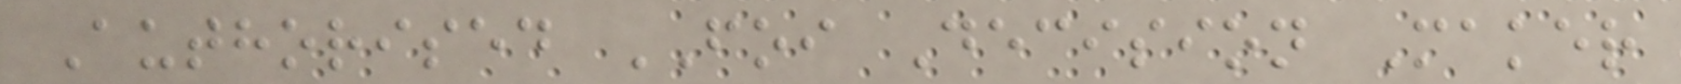Authorised FOI Decision Maker
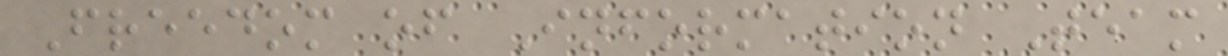Freedom of Information Team
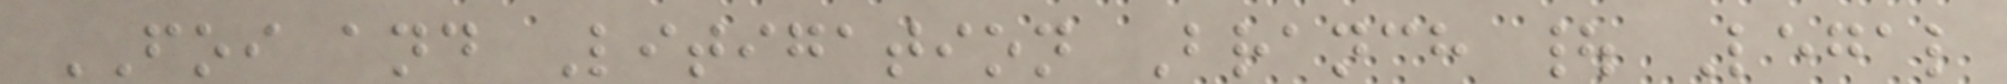FOI and Litigation Branch | Legal
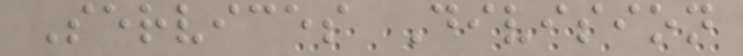Services Division
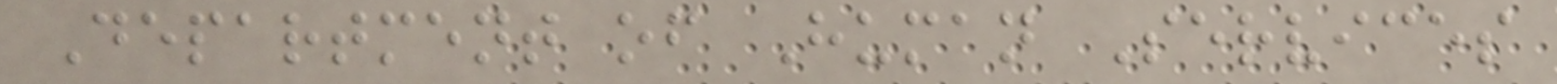Department of Human Services
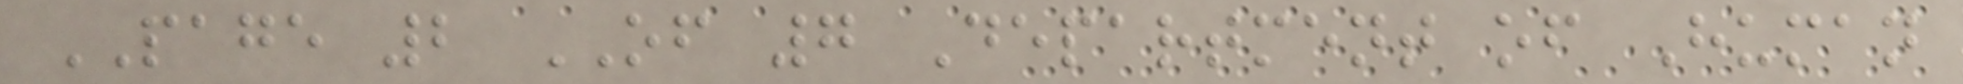PAGE 2 OF 7 Department of Human
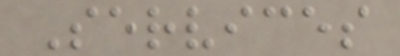Services
